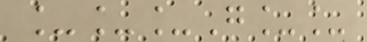___G__
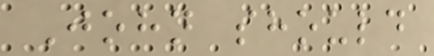John should
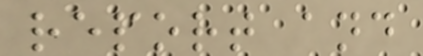report and
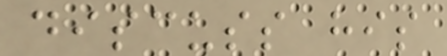discuss his
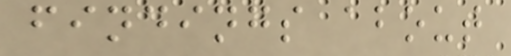findings about
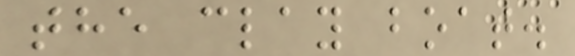the clay boat.
